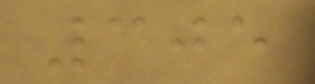305
